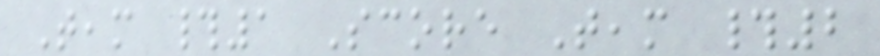Team #1 Score Team #2
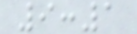9:1
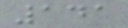141
